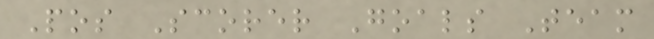Pos Scorer Goals Team
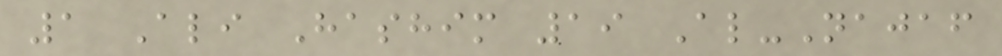1 Ali Hashim 19 Al-Najaf
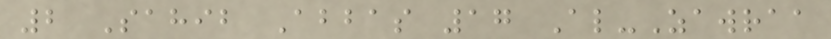2 Sahib Abbas 17 Al-Zawraa
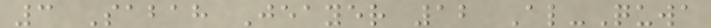3 Sabah Jeayer 12 Al-Quwa
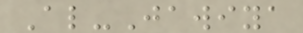Al-Jawiya
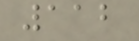112
